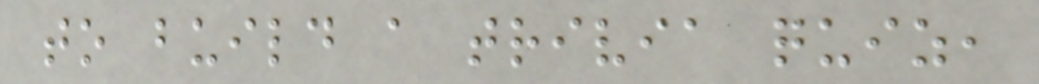to build a trivia quiz,
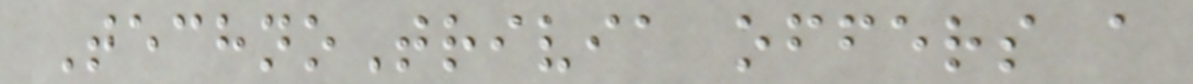TechnoTrivia offers a
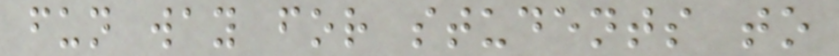fun way for students to
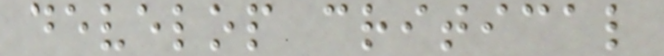develop critical
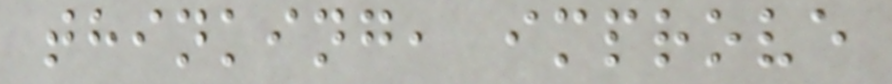thinking, improve
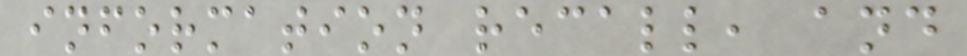information recall, and
